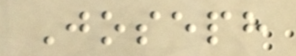Joseph
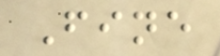Fine
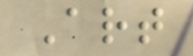Art
